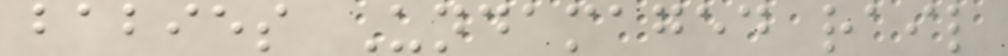babies Undamaged rail
